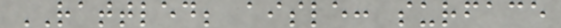RATTLED; aisle: surface
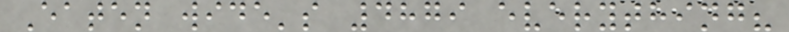Eaten wide's 4879 everything?
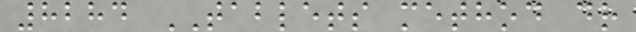8284 TABLETS method dr
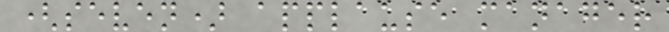(seven) applause manager
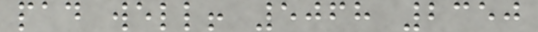pad well! 5068 2350
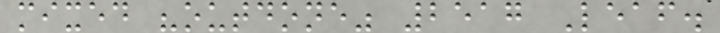mixed "outdone" 2517 Leaf.
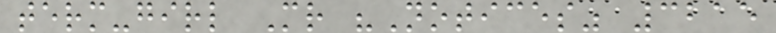term-girl Mr "Notices" 3215
